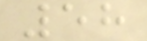58
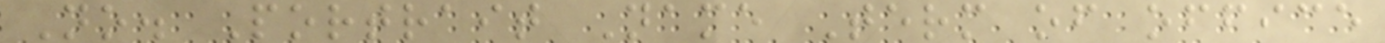No. Portrait Name Term of office
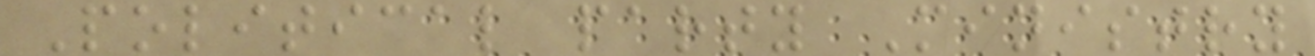Political party Ministry
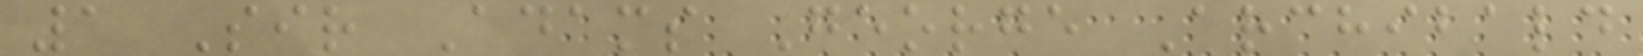1 Sir Adams George Archibald
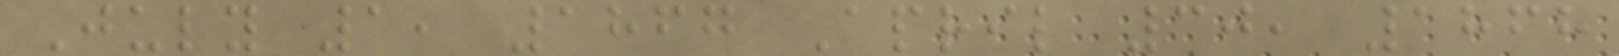July 1, 1867 April 30, 1868
